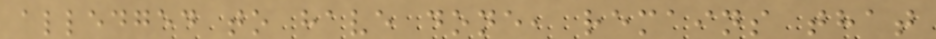alledged to have done, remains that
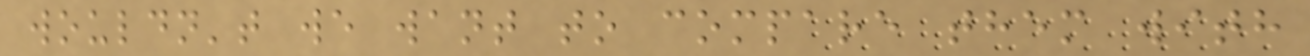wouldn't we want to compare them with
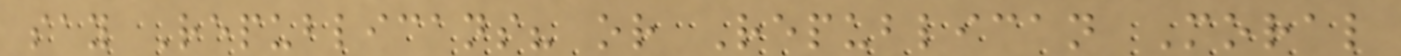say Republicans? or Republican Moral
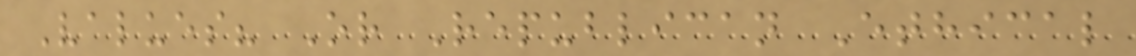Values? Or Republican Ethical
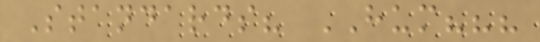Standards? HUM???
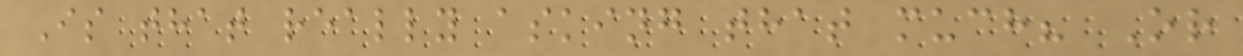Is that really asking that much? Or
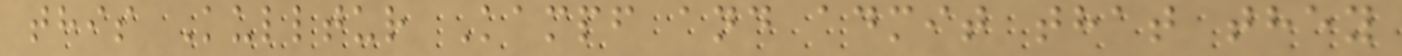this Kulltur Kampf and admit that they
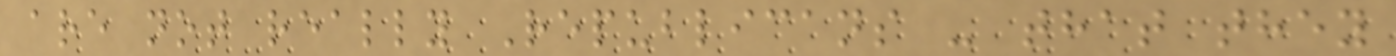are not really Republicans - that they
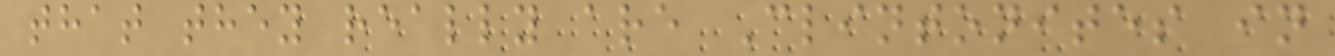that they really are Clintonites in
